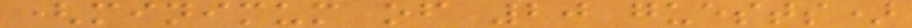(minimum of 20 guests)
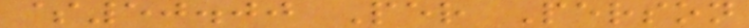$50.00 Per Person
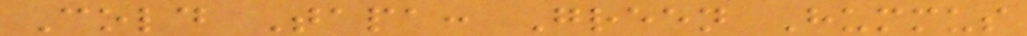Cold Tapa: Green Hummus
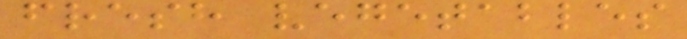fresh vegetables
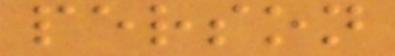person
